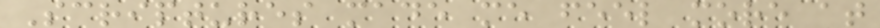Scriptures made me feel more at
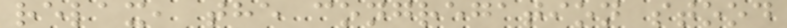relax, the congregation stood
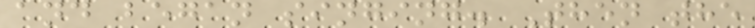and began singing. Then the
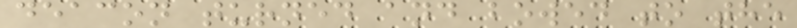deacon turned and bowed to the
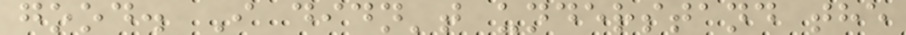good. I didn't understand the
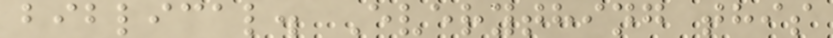biblical. Everything this
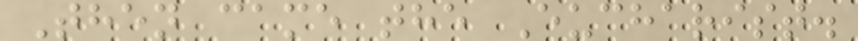Then came the Eucharist.
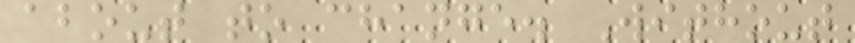about to change. Without
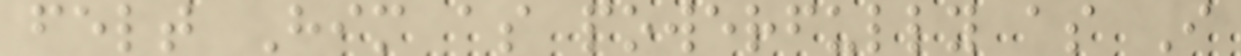felt Him as powerfully as I
